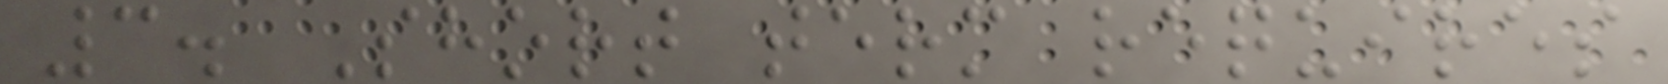3. Short term requires
